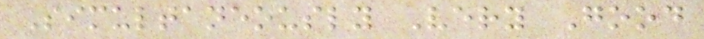Simultaneously Very Good
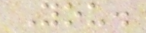You.
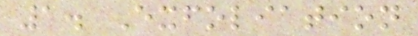1. Exfoliation
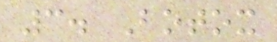3. Botox
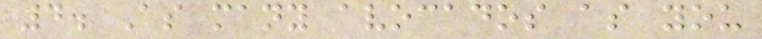4. As many avocados as you
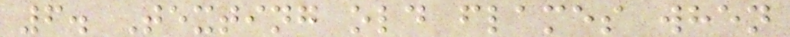6. Texting old flames when
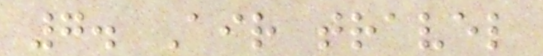7. Air travel
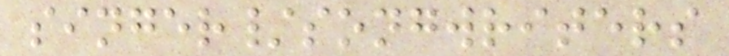singer/songwriters
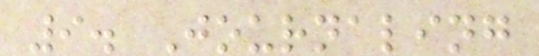9. Journaling
